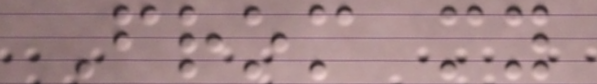From my
